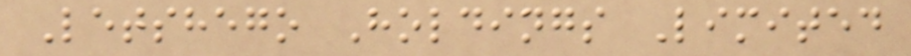Letshego Holdings Limited
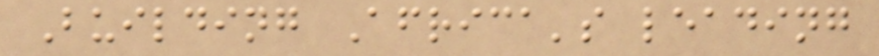Building Africa's leading
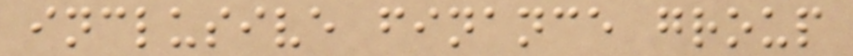inclusive finance group
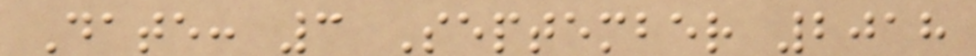Date: 3 September 2018
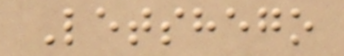Letshego
